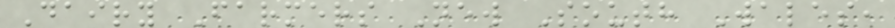Dairy Farmers New South Wales,
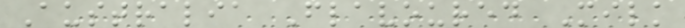Australia Flavoured Milk
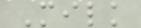Milk
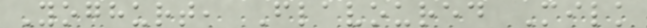Yoghurt, Flavoured Milk
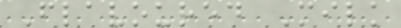Flavoured Milk
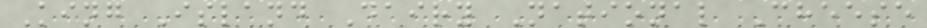King Island Dairy National Cheese
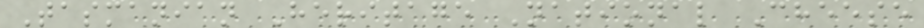Tasmanian Heritage National Cheese
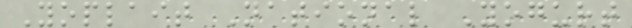Yoplait National Yogurt
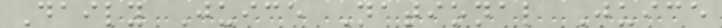Daily Juice National Juice
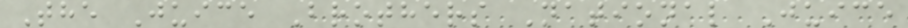The Juice Brothers National Juice
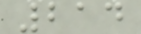214
